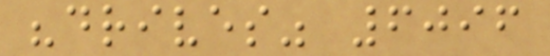"drives" 6096
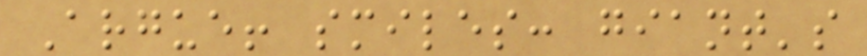Argue! smiles: giant's
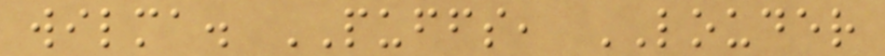wilma. PUFFS, LOUDER
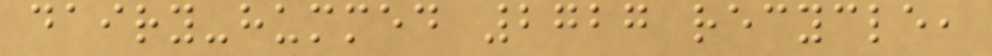dairy-hummed 2727 recycle,
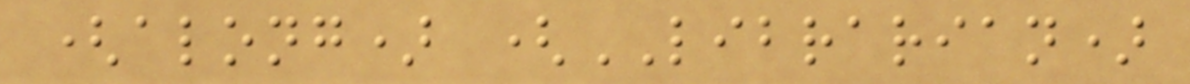(along) (LIBRARIAN)
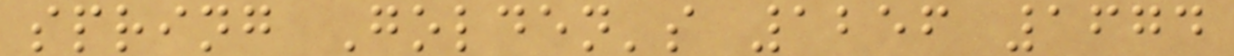spring Golden's 1256 1674
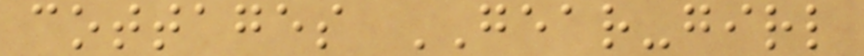cottages GEAR-girl
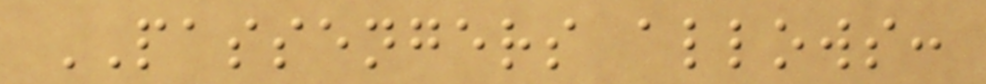PASSENGERS allows:
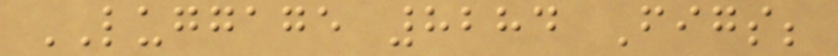LUGGAGE 8284 Figs;
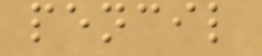pencil
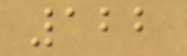122
